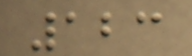123
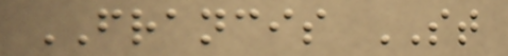FRANCIS ST
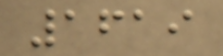1619
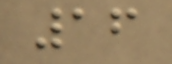16
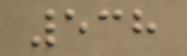538
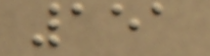151
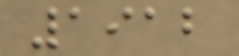1912
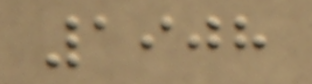1908
